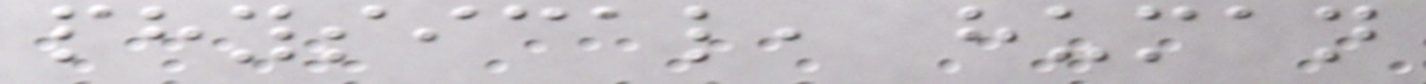physical, human
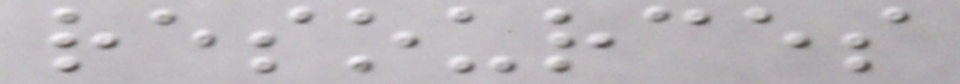resources
